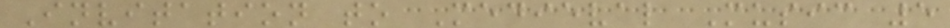Invitation to Medieval Music 5
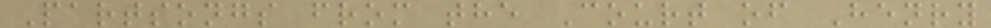Partsongs from the Court of Henry
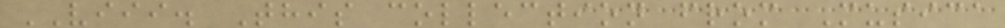VIII. This collection from Musica
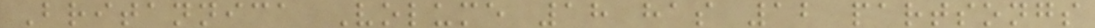Britannica Volume 18 has 12 partsongs
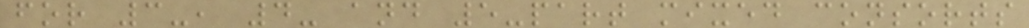for 3-, 4- and 5-part mixed consorts
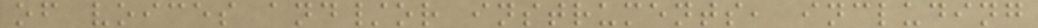of voices and/or instruments, including
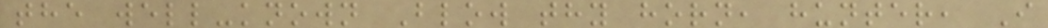the well-known Blow thy horn, hunter, I
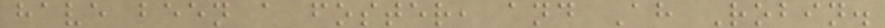have been a foster, and Ah Robin.
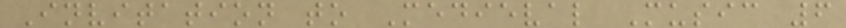Invitation to Medieval Music 6
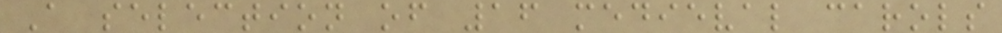A selection of 16 medieval carols
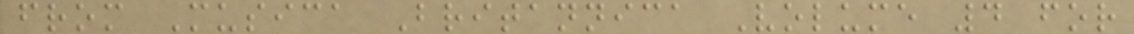from Musica Britannica Volume 4 for
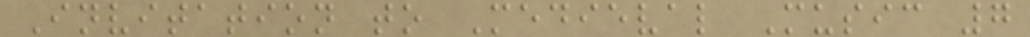Invitation to Medieval Music 7
